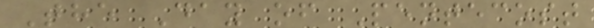The Day of Pentecost
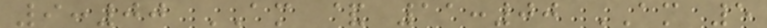9:00 AM & 11:00 AM 5
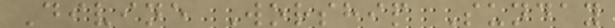Divine Worship Sunday
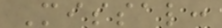Missal:
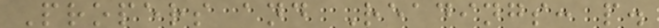Propers and Readings: p.
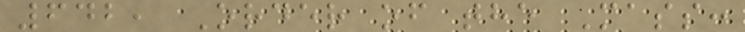642, Order of the Mass:
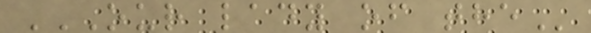OUR LADY OF THE
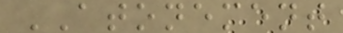ATONEMENT
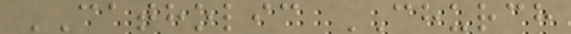CATHOLIC CHURCH
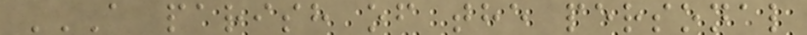A PARISH OF THE PERSONAL
